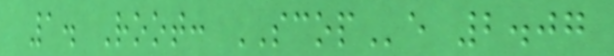1. Root: SCOPe 2.07
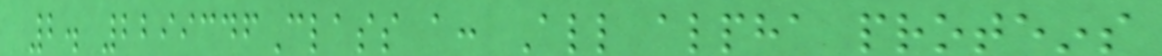2. 2299346Class a: All alpha proteins
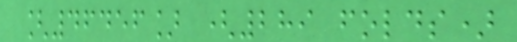[46456] (289 folds)
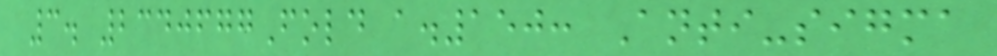3. 2340677Fold a.150: Anti-sigma
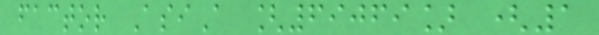factor AsiA [69069] (1
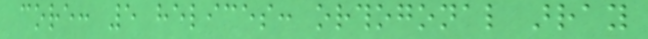core: 5 helices: orthogonal array
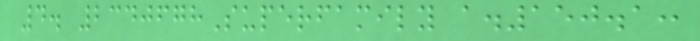4. 2340678Superfamily a.150.1:
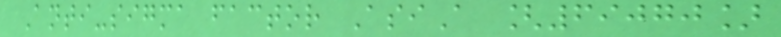Anti-sigma factor AsiA [69070]
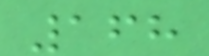168
